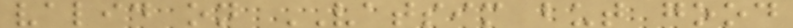valid on VATSIM but good
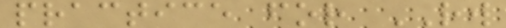practice for RW
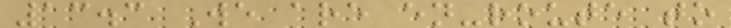13.3 We are en-route to
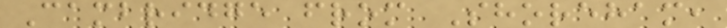Cambridge from Shoreham,
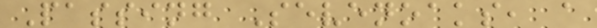Passing Sevenoaks, a
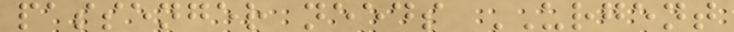passenger needs URGENT
